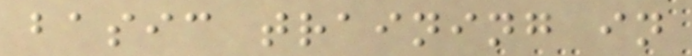basic training in
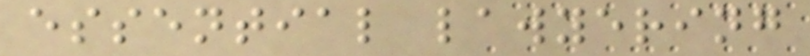essential lawyering
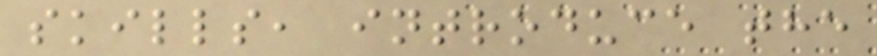skills, introduce the
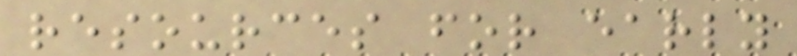resources for early
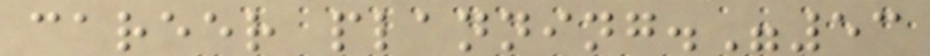career planning."53
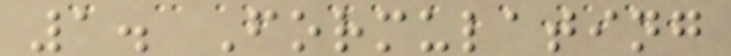1. Formulating
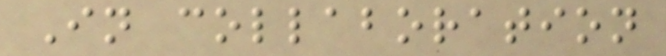In collaboration
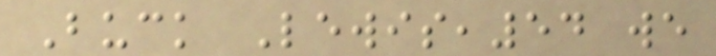Buck Lewis,54 we
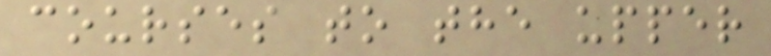courses to the upper
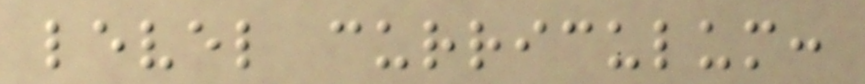level curriculum:
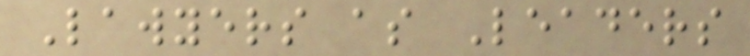Lawyers as Leaders
